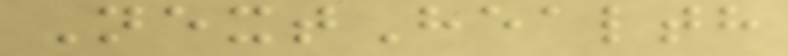NextHealth
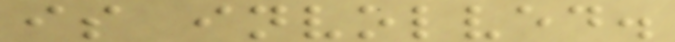is involved.
